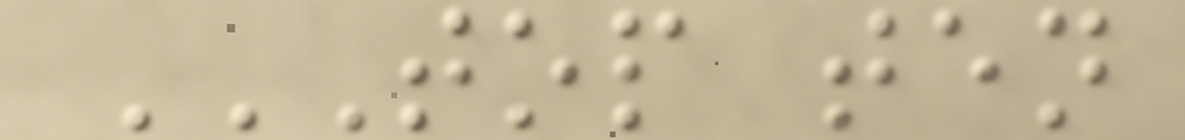TOP TEN
